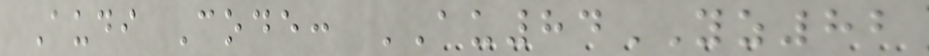Audi Code: AU84YZ82
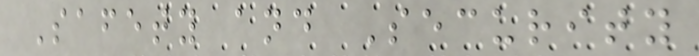Safety and Security
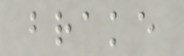brake
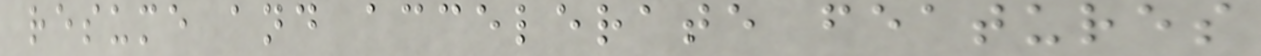resume and accelerate features
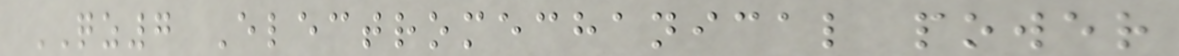QZ7 Electromechanical power
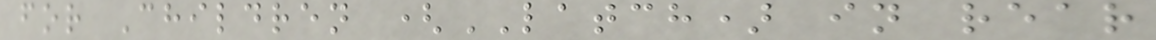for Children (LATCH) in rear
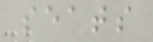seats
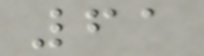61
